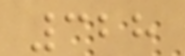328
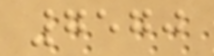7570
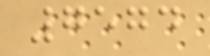7574
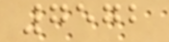7572
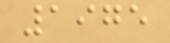1975
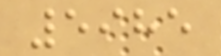5985
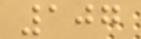107
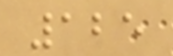125
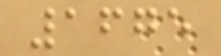1675
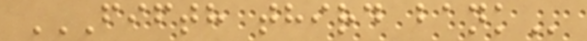FIFTH THIRD BANK
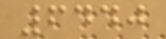6440
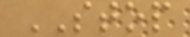STOP
